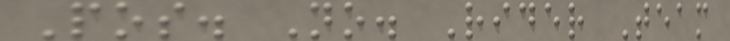Pos. No. Rider Team
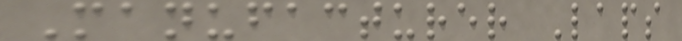Manufacturer Laps
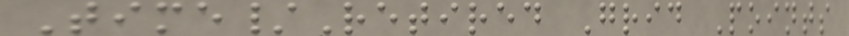Time/Retired Grid Points
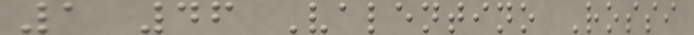1 46 Valentino Rossi
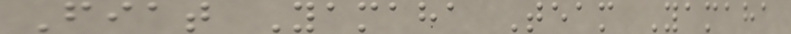Fiat Yamaha Team Yamaha
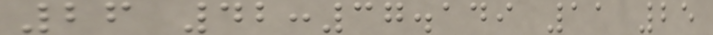26 42:37.149 11 25
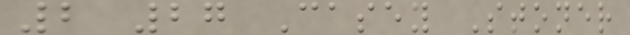2 27 Casey Stoner
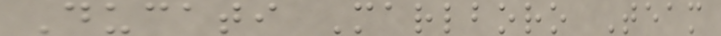Ducati Marlboro Team
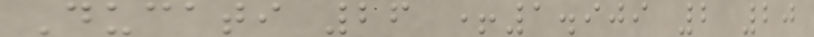Ducati 26 +1.909 2 20
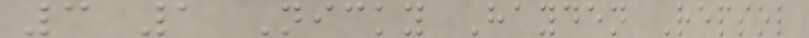3 1 Nicky Hayden Repsol
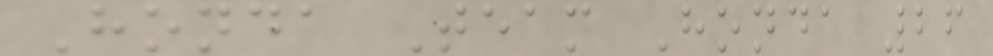Honda Team Honda 26
